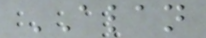ALAN
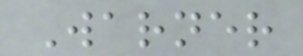Warner
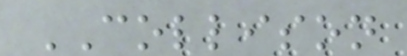COLLISON
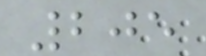205
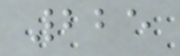225
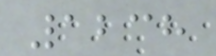1238
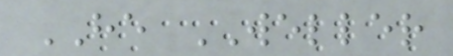HE WELLER
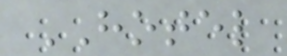HOTEL
